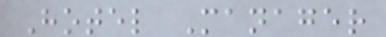Hotel Manager
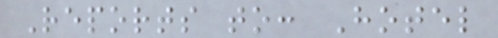Reports to: Hotel
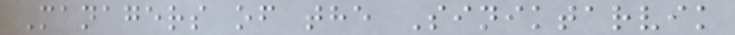Managers of the Siniktarvik
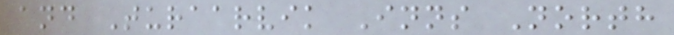and Turaarvik Inns North
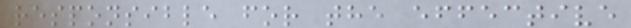responsible for the effective
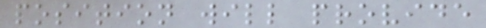position will provide
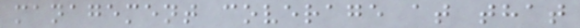management coverage at that
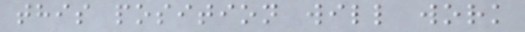this position will work
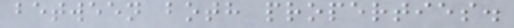between both properties.
